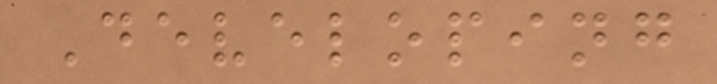Developing
